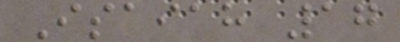Isaiah 17
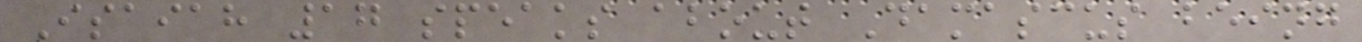Isaiah 17 speaks about Damascus being
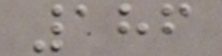186
